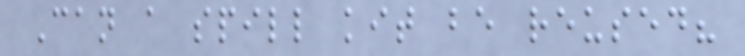Can a spill kit be reused?
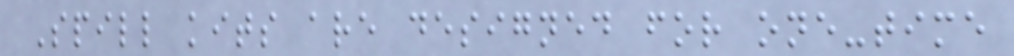Spill kits are designed for one-time
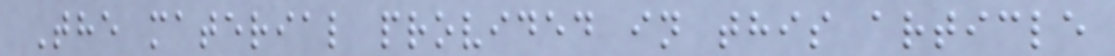The material provided in this article
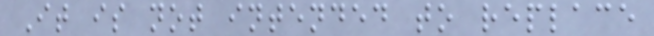It is not intended to replace
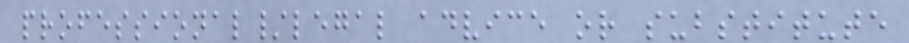professional/legal advice or substitute
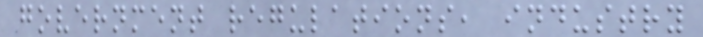government regulations, industry
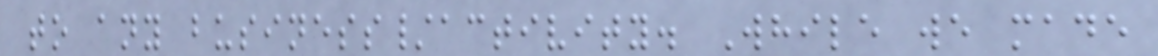to any business/activity. While we made
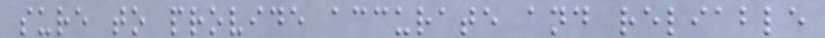sure to provide accurate and reliable
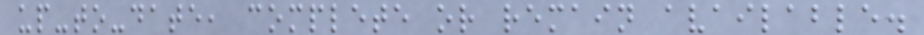up-to-date, complete or remain available.
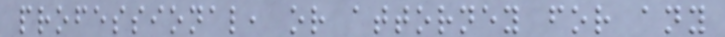professional, or attorney for any
